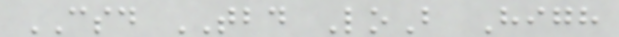CSD TBD LoB High
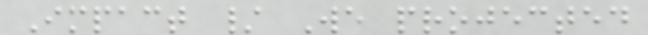Impact / We projected
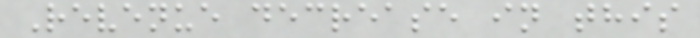Revenue decrease in this
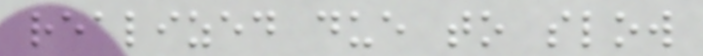realized due to slow
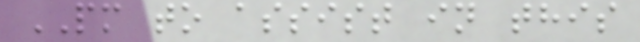PM to assist in this
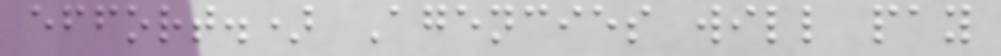effort.) Agencies will pay
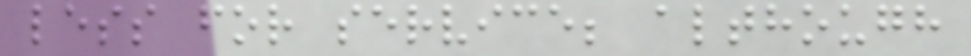less for service; although
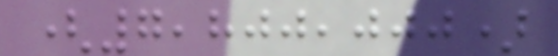(7,800,000)
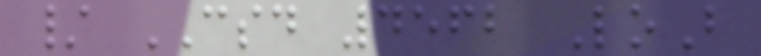/ CSD 4562 LoB
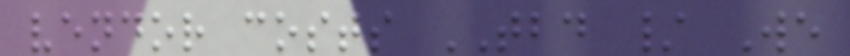vendor costs TBD / We
